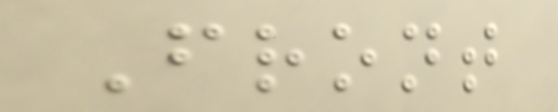Front
